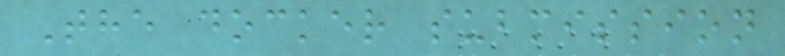The docker submission
